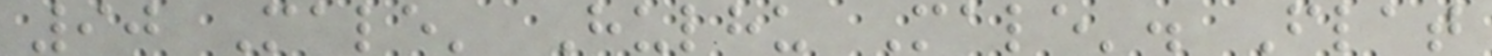90 Male' Hulhu Male'. Flat
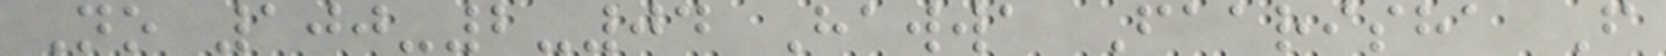No 100-2-04 Hawwa Faarisha F
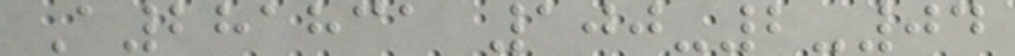A281831 100-2-04
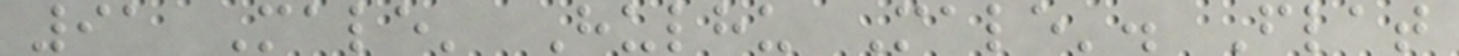91 Male' Hulhu Male'. Flat
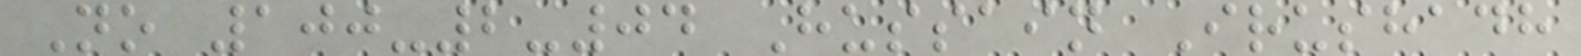No 100-2-04 Hussain Irushadh
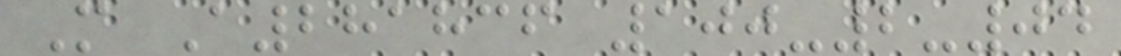M A281836 100-2-04
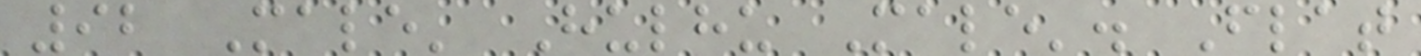92 Male' Hulhu Male'. Flat
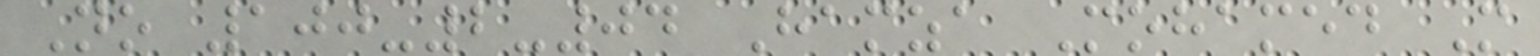No 100-2-04 Hamza Mohamed M
